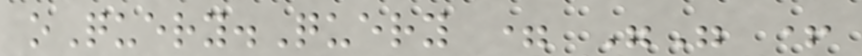oQuery.Query = "" +
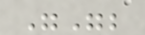"";
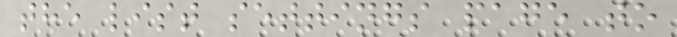the list settings page to
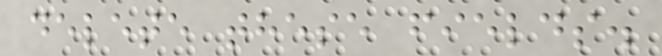delete these fields.
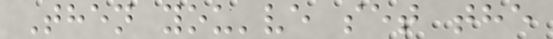Then you've set the
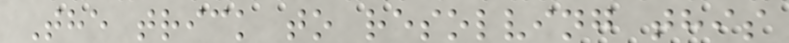The trick to resolving this
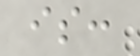is:
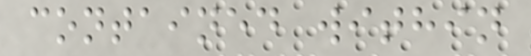contained within
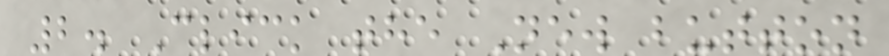2. Click the New button
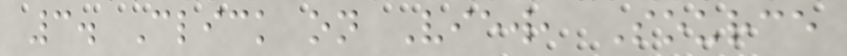3. Click on View, Source
